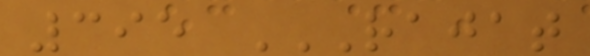395 RAJAT
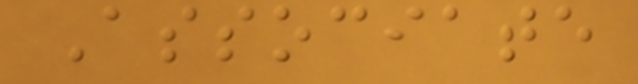Associate
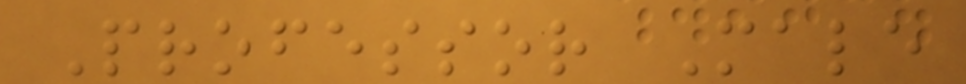Professor Male
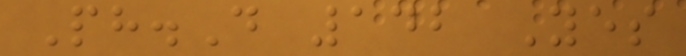Ph.D 142 Yes
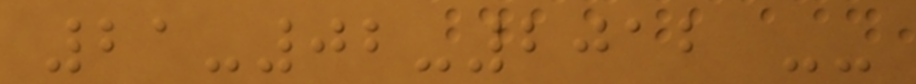21-02-2012 --
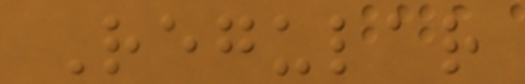Regular
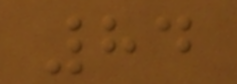84
